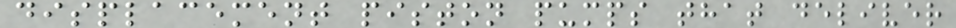displacement piston pumps that deliver
